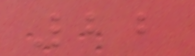22
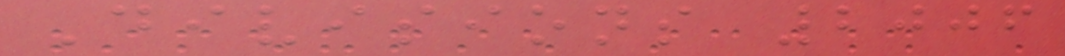Divisions 2006
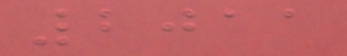2011
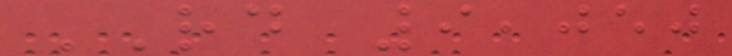RD 9,050
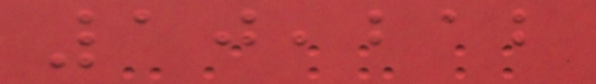10,212
